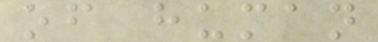of human
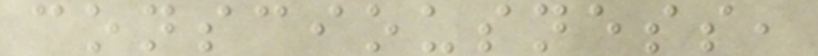consciousness,
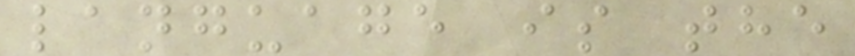language is the
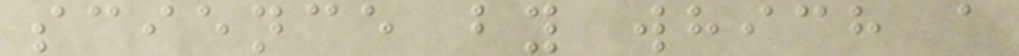science by which a
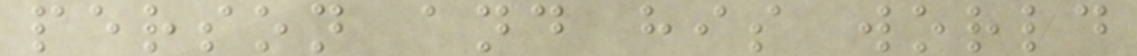person and his world
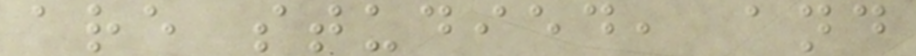are studied, and
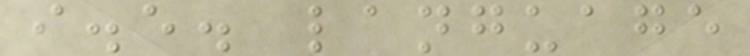i.e. language
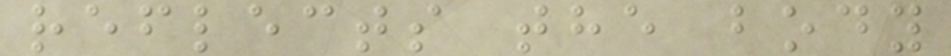reflects the body
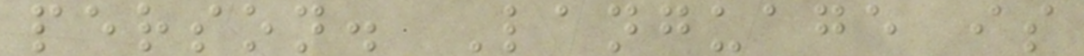person. Language is
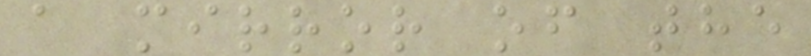a mirror of the
